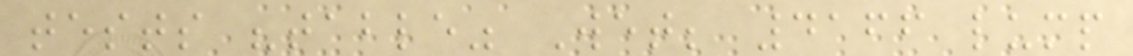tests "table" Wet; 4166 lump
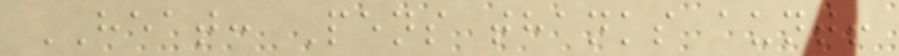HEAT: Pens thanks aunt!
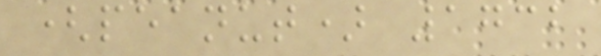(peanut) 1732
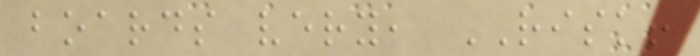boards very, RISK!
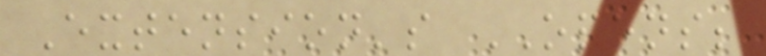Extension's OPENS;
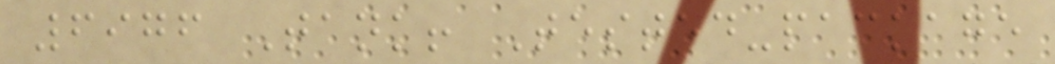6976 Tank! Tested-package
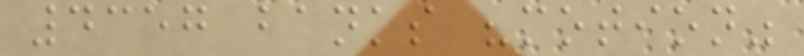4357 banks "motion"
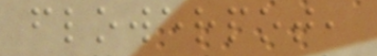flowerpot,
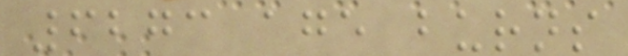6273 age burns
